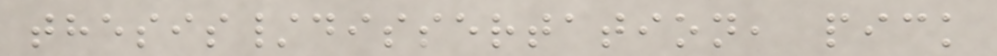thesis/dissertation, pick
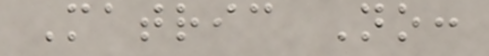Matric No:
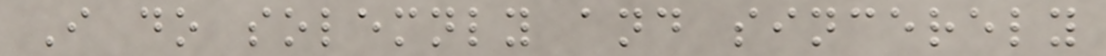I do solemnly and sincerely
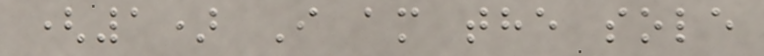(1) I am the sole
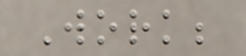Work;
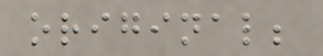original;
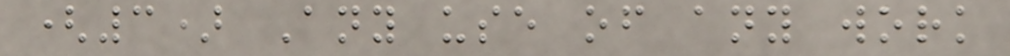(3) Any use of any work
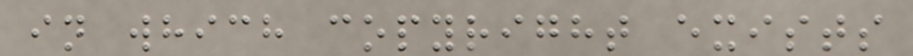in which copyright exists
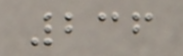236
